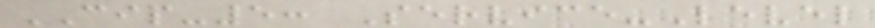CIP-5: Service-Level
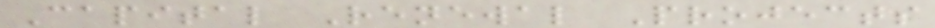Capital Renewal Projects
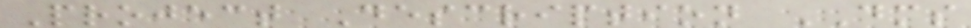Project Description DMS
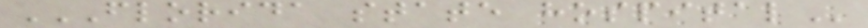FLORIDA STATE HOSPITAL
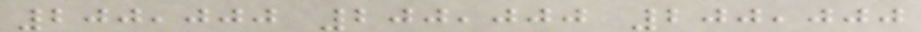200,000 200,000 200,000
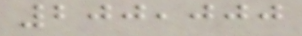200,000
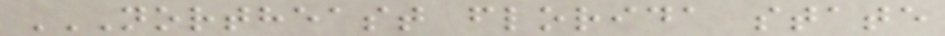NORTHEAST FLORIDA STATE
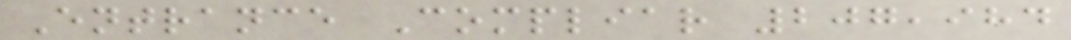Entrance Compliar 207,984
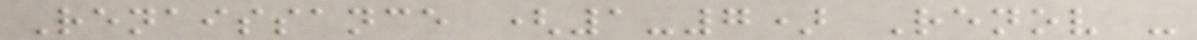Renaissance (1-7) Renov -
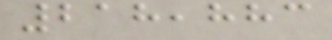218,883
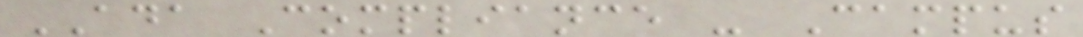ADA Compliance - Campus
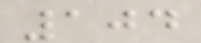104
